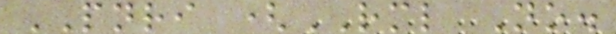PNRI (RML No.
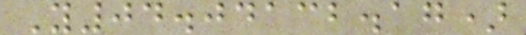Y04.04132.17)
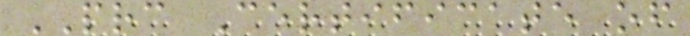PRC Certificate of
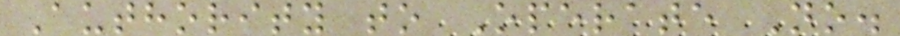Authority to Operate No.
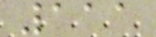111
